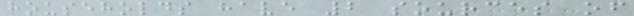households have 2 sources of
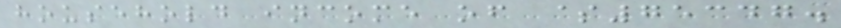household income of $75347.
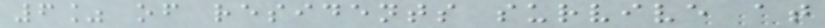6% of residents survive at
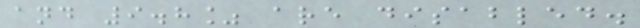and 9.8% are disabled.
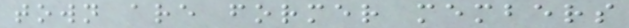town are former members
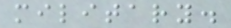military.
